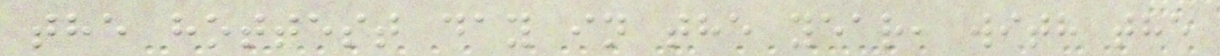the hottest day in the year, with the
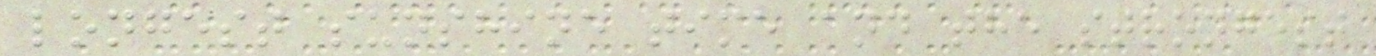longest sunshine time and the strongest
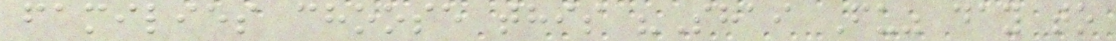families choose this "Shai Fu" day to
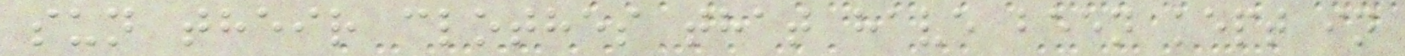sun their clothes that have been kept in
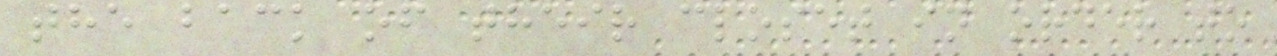the back of their closet in order to
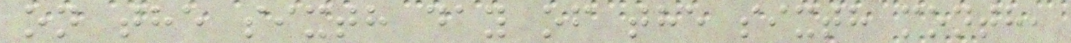on the sixth day of the sixth month,
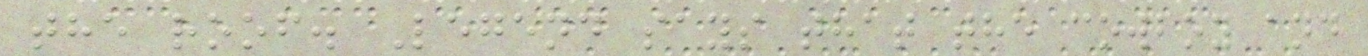the roof. Legend says that the cowboy and
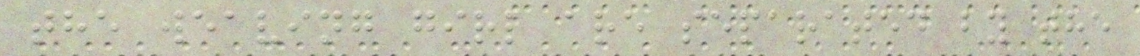the weaving girl are separated by the
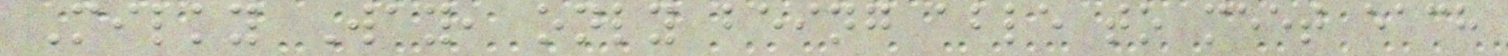Milky Way, only being able to meet each
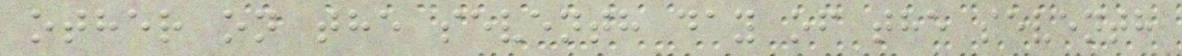other on the seventh day of the seventh
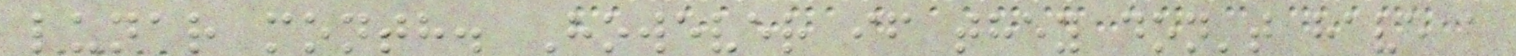lunar month. However if they don't have a
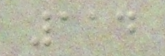114
